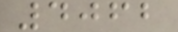4062
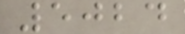5024
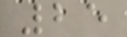25
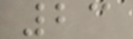23
